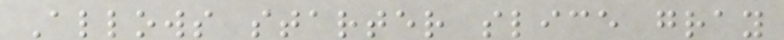Allows starter slice gray
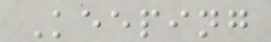Keeping
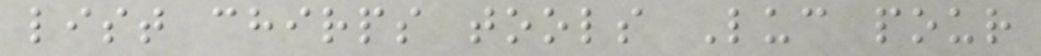list chirps tools Luc pour
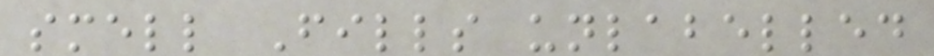smell Fills unlabelled
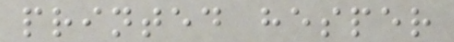printed hesper
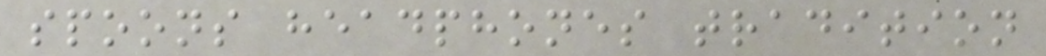spoons headphones tradition
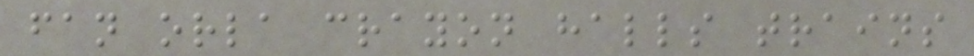fan orla crayon halls trains
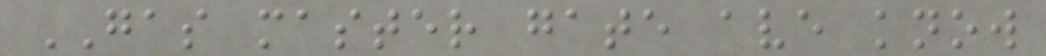GAS master gate ave know
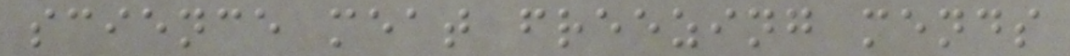science meat freezing mends
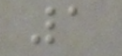1
